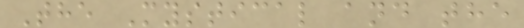The Mystical and the
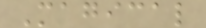Magical
